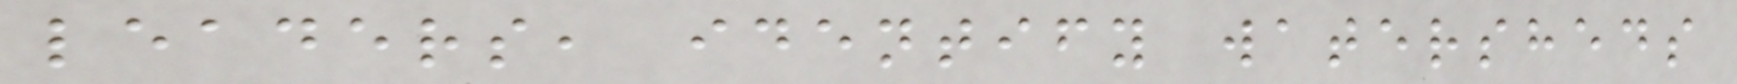leaders, identify watersheds
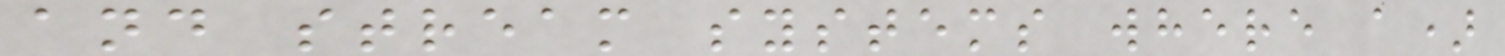and stream systems where a)
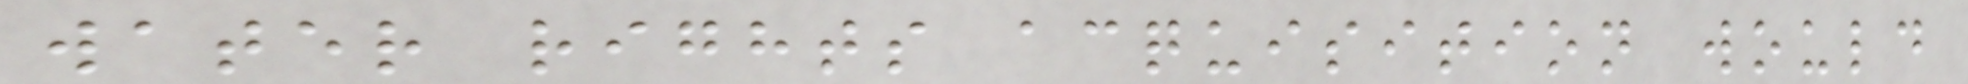water rights acquisition would
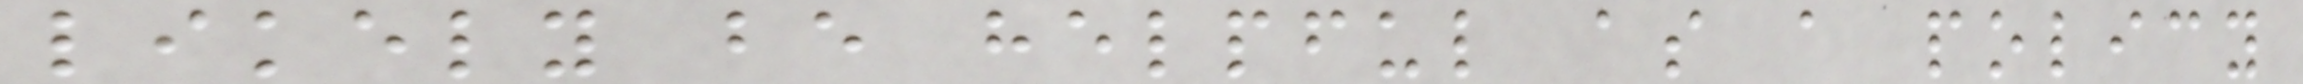likely be helpful as a policy
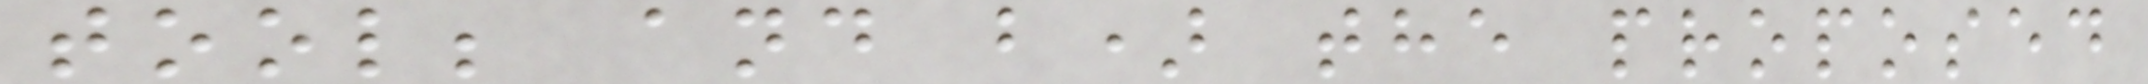tool; and b) the proposed
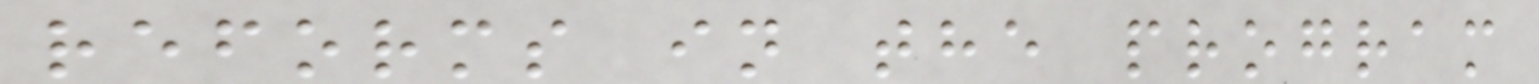reforms in the program
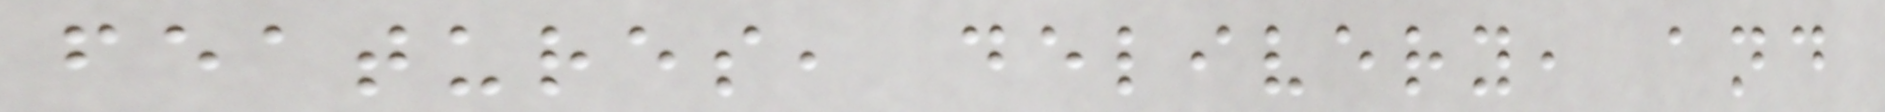features, delivery, and
